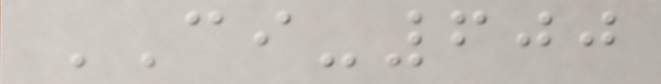CI-600
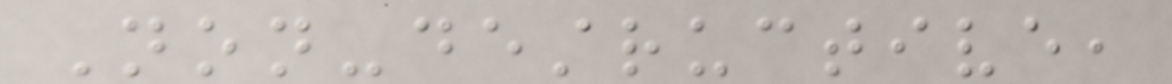Non-destructive,
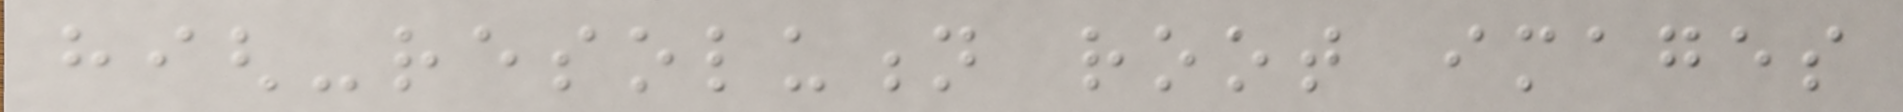high-resolution root images
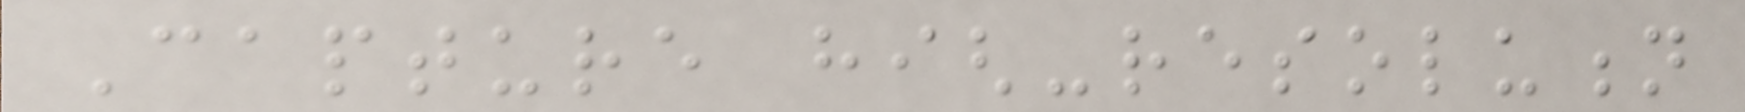Capture high-resolution
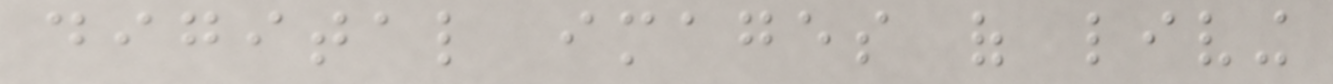digital images of living
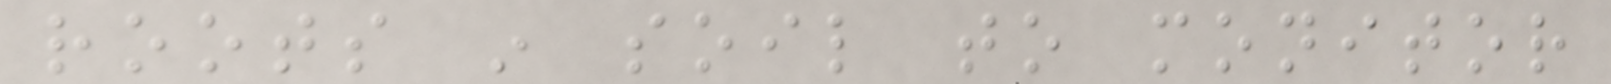roots in soil to monitor
